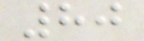80
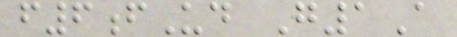f6fUd G1A
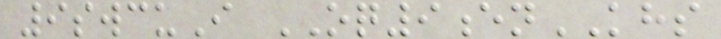9swcuI OQ9enKHS
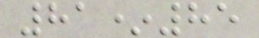81*85
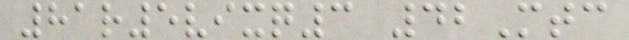81r5vixq3 42Mtc
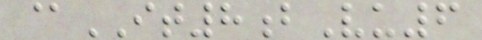@IT8bVu6
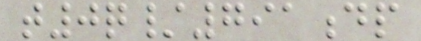t0q/791dp
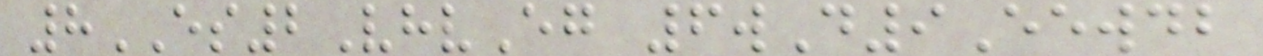8ES2VhvEg 6wD9Eewdb
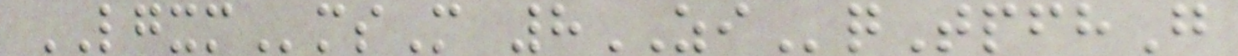LGXMmsM 8ZIqTpfhG
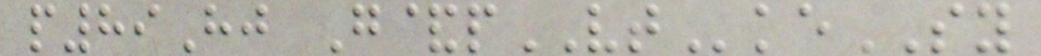p89Hj G&pVTkeSY
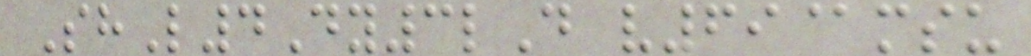ShL4Dy3lD v69@msu
